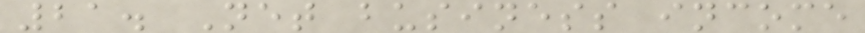21. Net business income
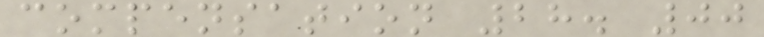compensation 28. 00
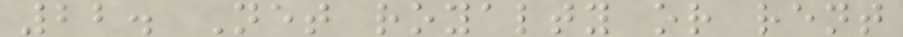22. Net royalty or rent
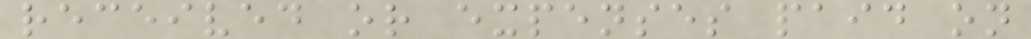received or expenses paid on
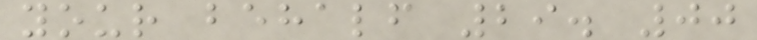your behalf 29. 00
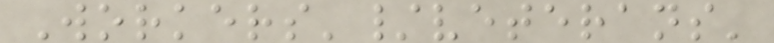Workers'/veterans'
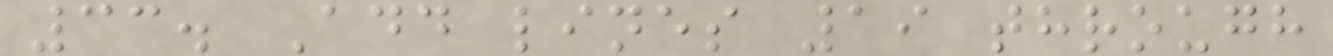33. Add lines 19 through
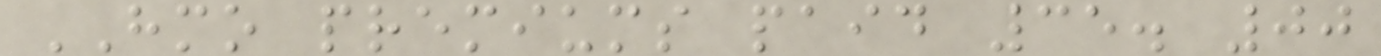HMO premiums paid 35. 00
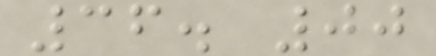36. 00
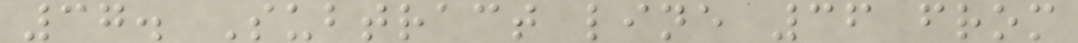37. Subtract line 36 from
